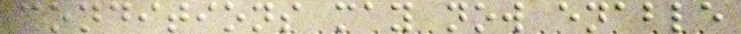conditions may now enable
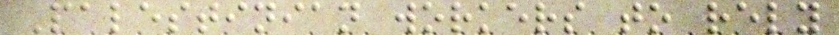Palestinian workers to rely
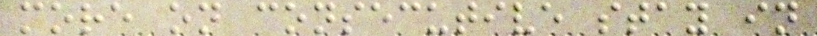more on consecutive stay in
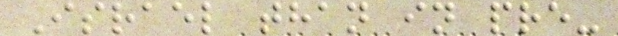Israel than in pre-
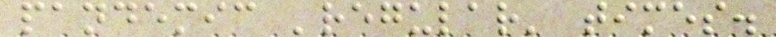pandemic 'regular' times.
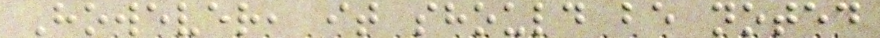However, it should be noted
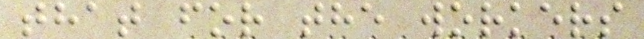that for the workers
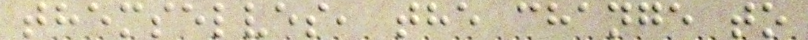themselves, the change to
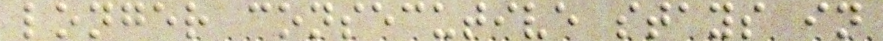longer consecutive stays in
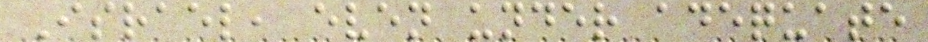Israel, even under adequate
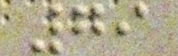79
